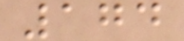174
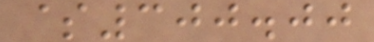$300.00
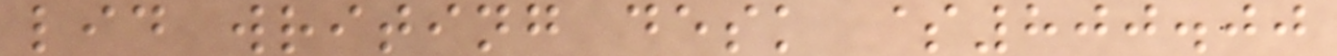lid writing desk $800.00
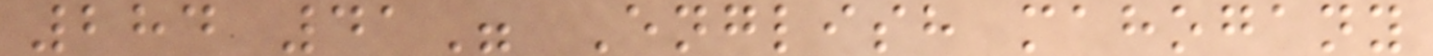284 41" English mahogany
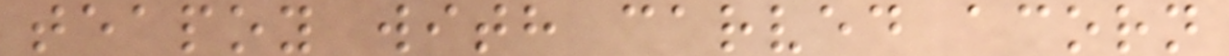teapoy with carved acorn
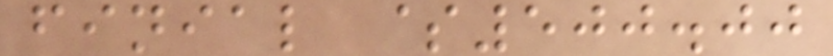finial $500.00
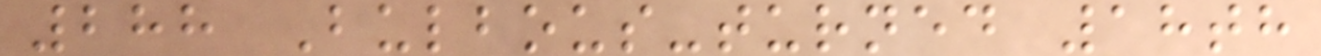288 Bulbous-turned 18th
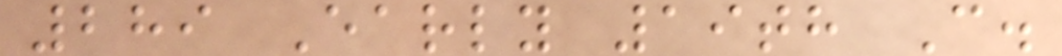289 Early 19th C.
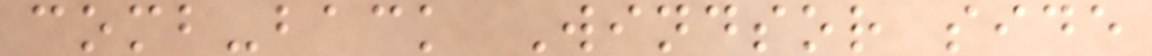comb-back Windsor side
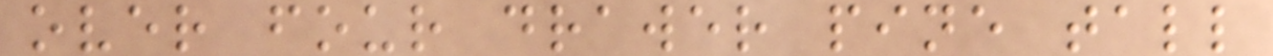over four drawer pine tall
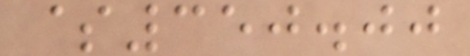$350.00
